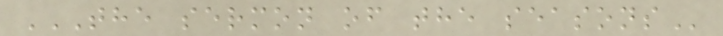THE SERMON OF THE SEASONS
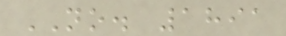NO. 1891
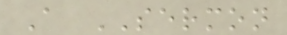A SERMON
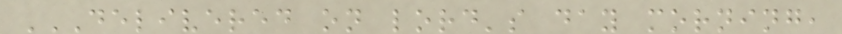DELIVERED ON LORD'S DAY MORNING,
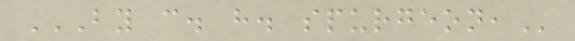BY C. H. SPURGEON,
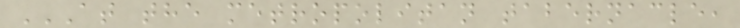AT THE METROPOLITAN TABERNACLE,
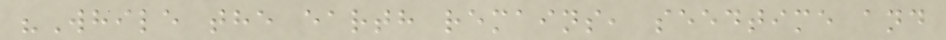"While the earth remains, seedtime and
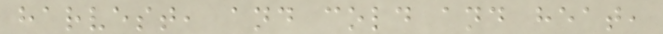harvest, and cold and heat,
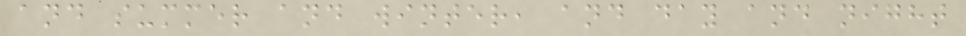and summer and winter, and day and night
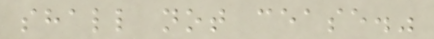shall not cease."
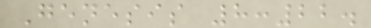Genesis 8:22.
